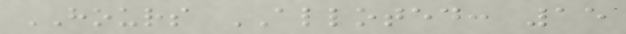HOURS ALLOTED: 15
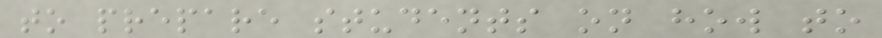to prepare students on how to
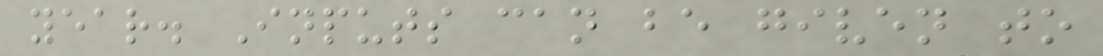year. Inputs can be given to
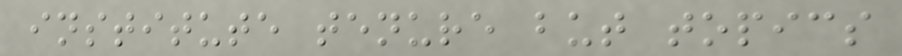institute tenure but topics
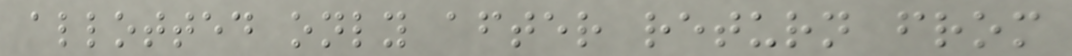allotted only after return from
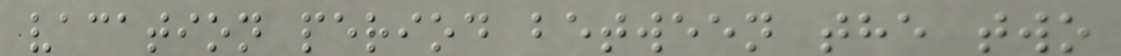vacation period between the two
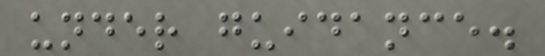under guidance.
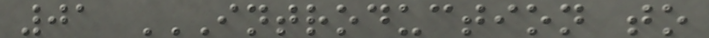01 INTRODUCTION TO
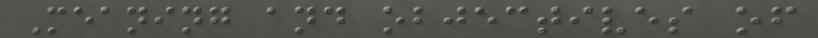Meaning and objectives of
